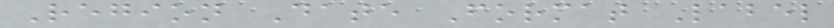Region Date Format Label
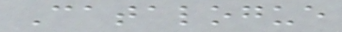Catalogue
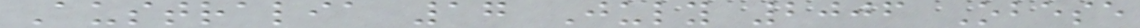Australia 17 July 2006 Obese
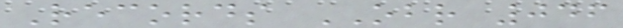Records OBR 046
